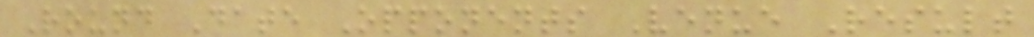Round Date Opponents Venue Result
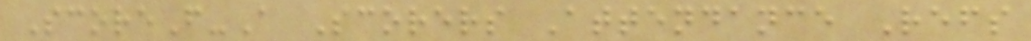ScoreF-A Scorers Attendance Refs
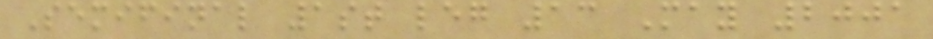Semifinal 1st leg 13 May 2001
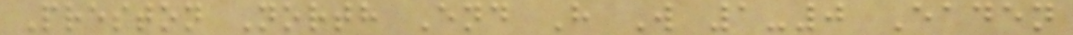Preston North End H W 1-0 Eaden
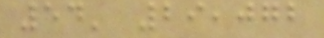54' 29,072
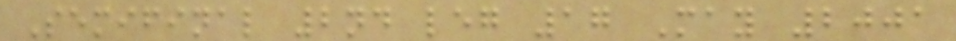Semifinal 2nd leg 17 May 2001
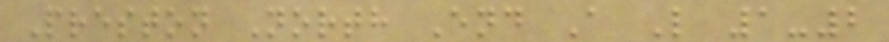Preston North End A L 1-2
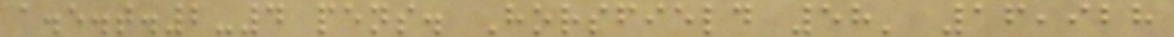a.e.t.2-4 pens. Horsfield 58' 16,928
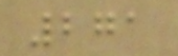271
